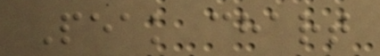Peak chart
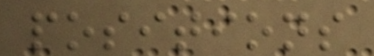positions
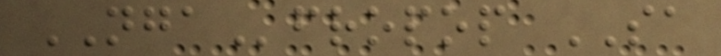NGAfropop SA
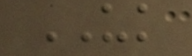UK
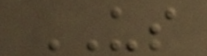US
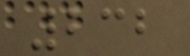232
